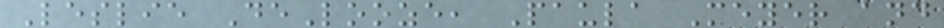Leslie DeLooze, Paula Meyer and
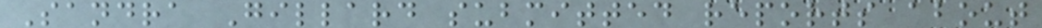Sandra Gillard submitted reports about
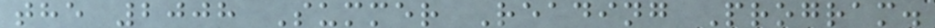the 2008 Summer Reading Program.
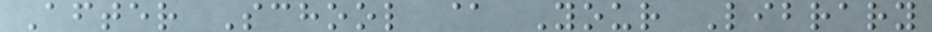After School @ Your Library
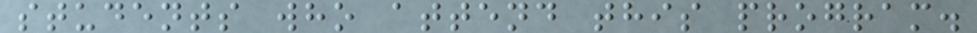students who attend this program.
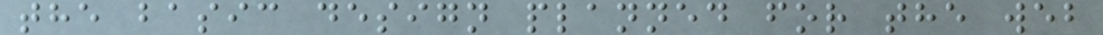the basic design planned for the web
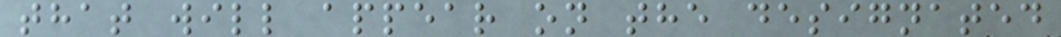that will appear on the designated
